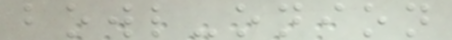bowl-onion
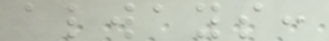always:
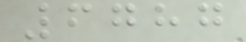6787
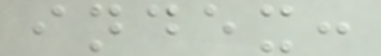index:
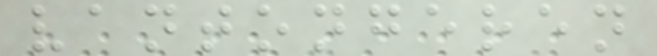vantongeren
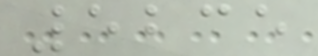5235
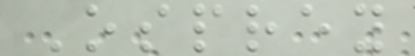Osprey
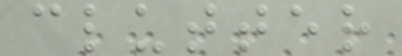clutter
